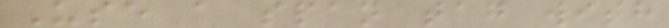Use a span tag with
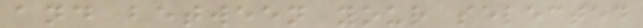and between your selected
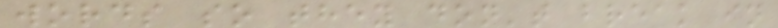words so they don't break in
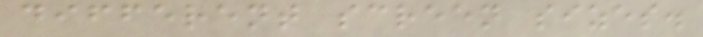different screen sizes.
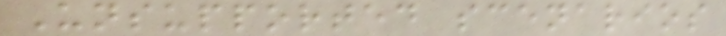Unsupported scenarios
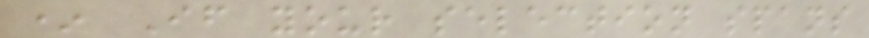* If your selection spans
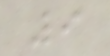9
